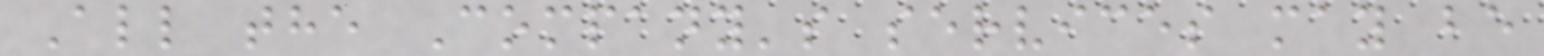All the Company's services may be
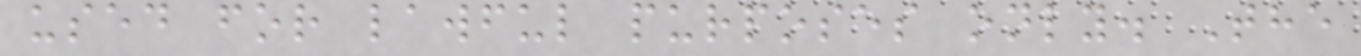used for lawful purposes only. The
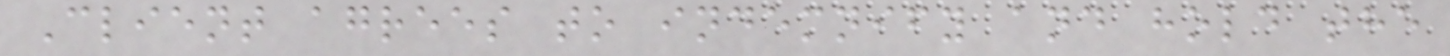Client agrees to indemnify and hold the
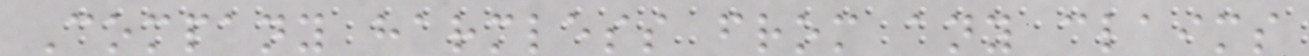Company harmless from any claims
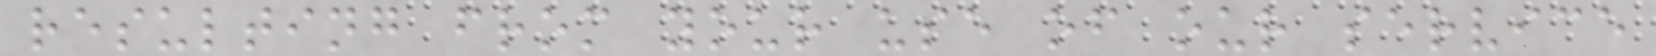resulting from your use of our service
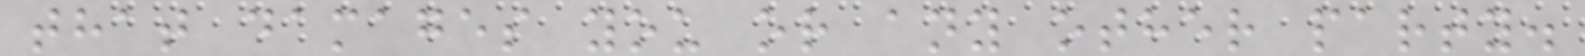that damages you or any other party.
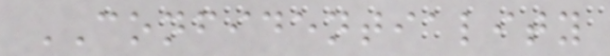CONFIDENTIALITY
